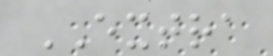EXTRA
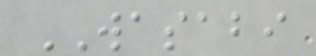WASABI
